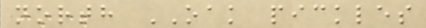north OAK pickles
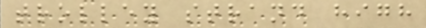trolley strand high
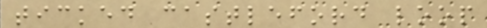ticked castleford loop
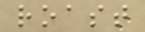roast
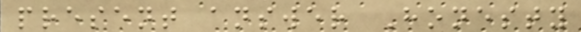present answer Honesty
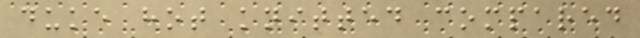duke hot knitted compared
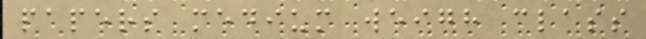papers medium weigh class
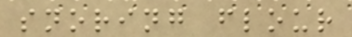snoring flour
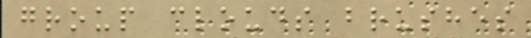group clouds brushes
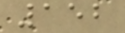152
